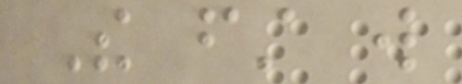The first will
